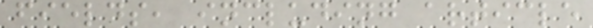fields, including article
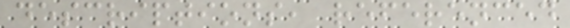descriptions, referenced
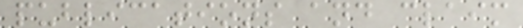publications and claim
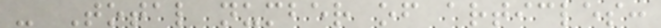- Total number of articles:
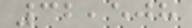32,508
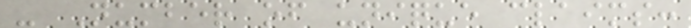- Number of unique claims:
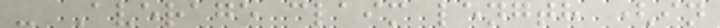- Average claim length (in
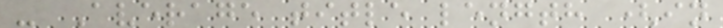- Average title length (in
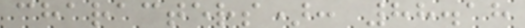characters): 88.18
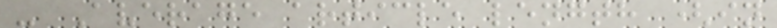- Average article length (in
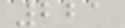221
